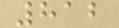812
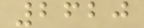2620
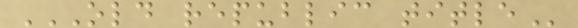OLD REPUBLIC TITLE
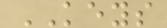KEYS
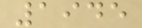1945
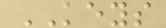KEYS
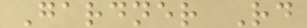Gardner Rd
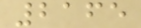2165
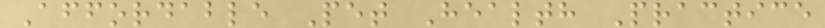Affordable Pet Health Practice
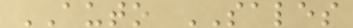AUTO SALES
